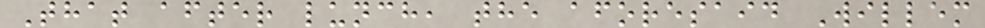That after lunch, the aforesaid Willem
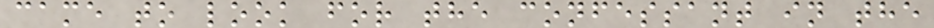came to look for the confessant in the
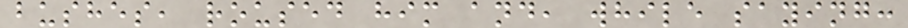bushes, roused him and, while saying:
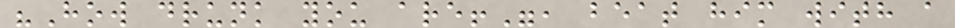"How drunk you are!", beat him with a
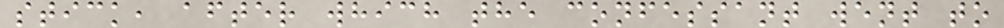stick, after which the confessant went to
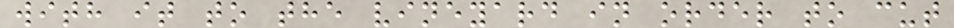with it to the vineyard in order to cut
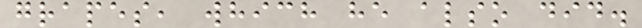grapes, which he also did.
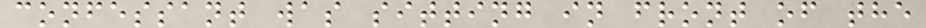confessant was sitting in front of the
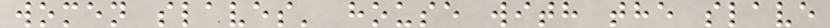women slaves' house with the slave
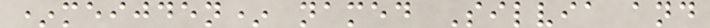*meijden* named Silvia and
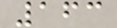163
